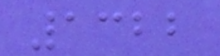1322
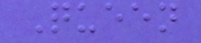Queen
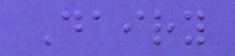Dairy
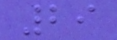29
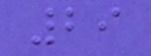29
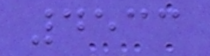4533
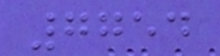7754
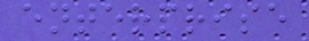enterprise
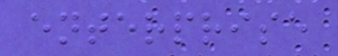enterprise
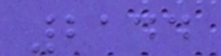2144
